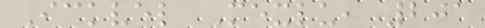Ickvel Mexlu, 201
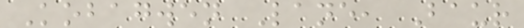Kobagwen Lane, Baur
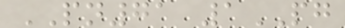PN71 1PG
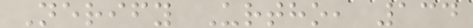Nerify Urtho, 134
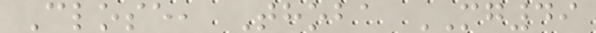Close, Thoba MG49
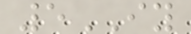5IY
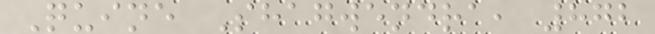Quine Shagwendra, 872
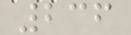236
